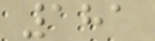181
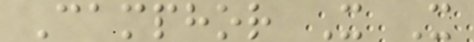Camphor X X
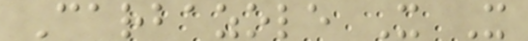Carbazole X X
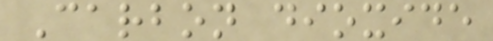Carbon dioxide
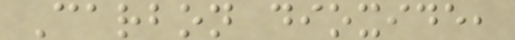Carbon dioxide,
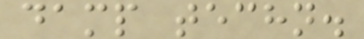damp techn.
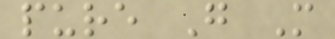pure G M
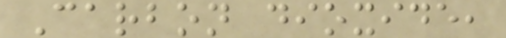Carbon dioxide,
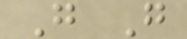G G
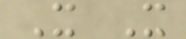X X
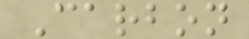Carbon
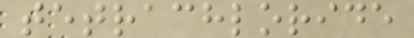tetrachloride
